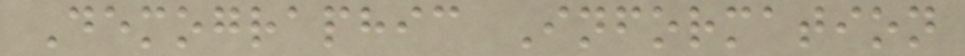Demographic Information
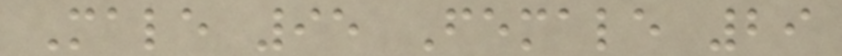Male 95 Female 29
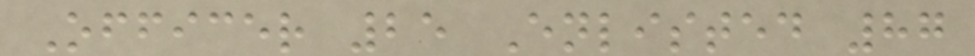Officer 25 Enlisted 87
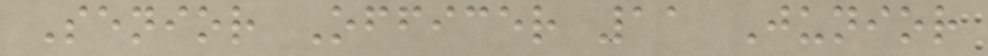Senior Officer 11 Junior
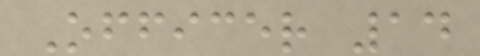Officer 14
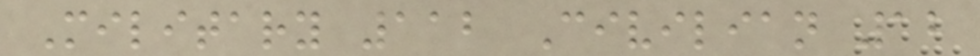Military 112 Civilian 12
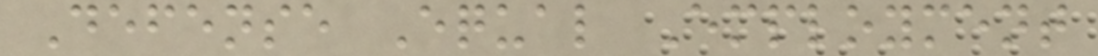Defense Equal Employment
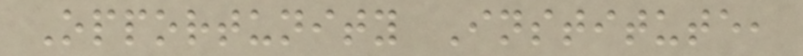Opportunity Institute,
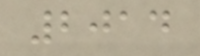2014
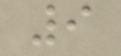9
